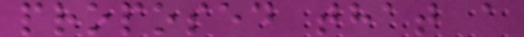proposed that a
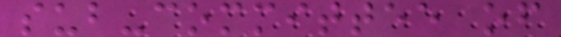sub-committee of
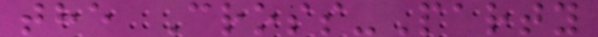the Cross-Party
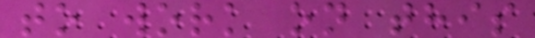to work on this
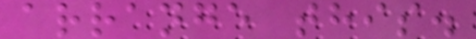arrange this.
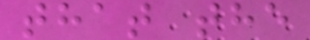that the
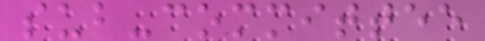sub-committee
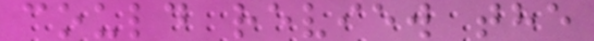could review the
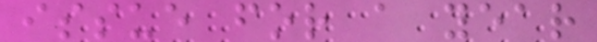issue for a year
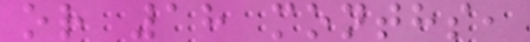or 18 months,
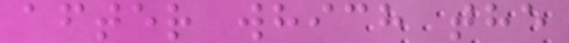after which the
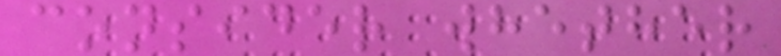consider whether
